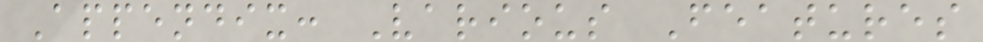Appendix: Various Features
